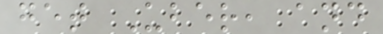get Uber, and
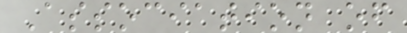Association of
